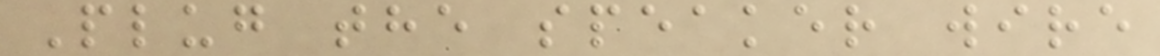Plug the speaker wire
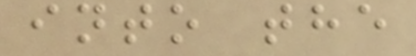into the
